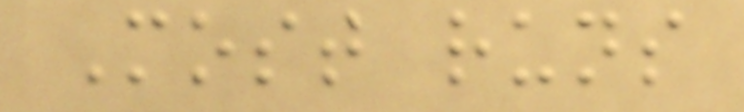Most runs
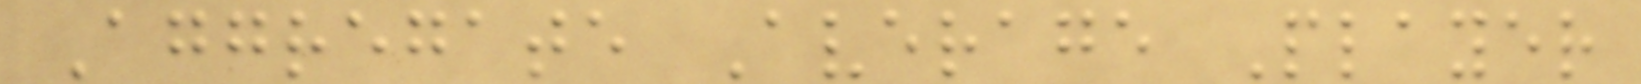Aggregate Average Player
